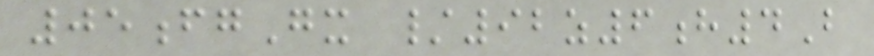05fgGx /92z6h4B
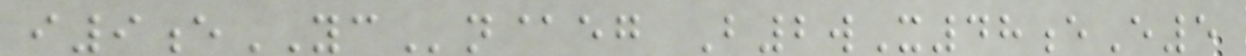i9eYCn@eg B2wX48eE5
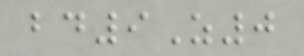bd9Z0
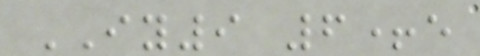IY9 6+e
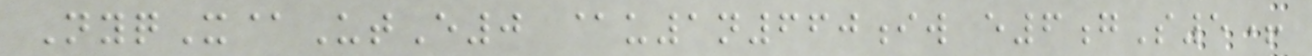NyqX@UtE0 @u1n660iw e6gS5+
